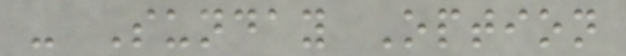- Sunday Option
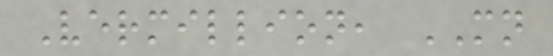Vermillion, MN
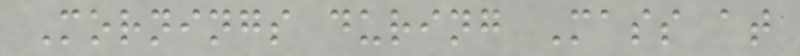Mornings during Mass at
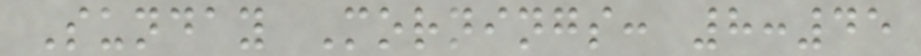Sunday Mornings: 8:45
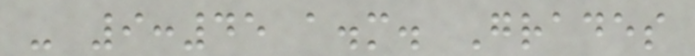- 9:45 a.m. Grades
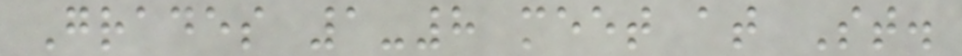Grades 1-8 meet at St.
